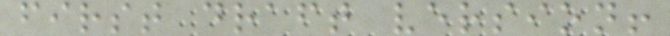first draft version!
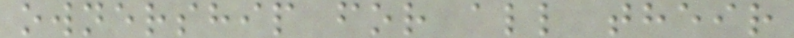ownership for all their
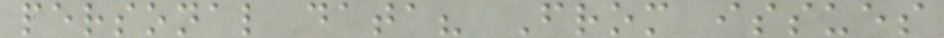personal data? From issues
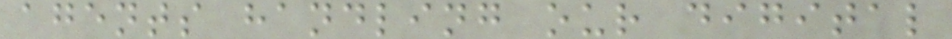agents handling our digital
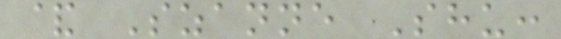& Szanne Shu:
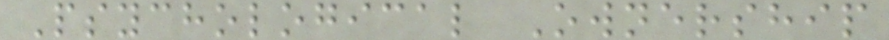Psychological Ownership
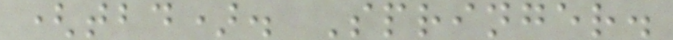(tbd). Springer.
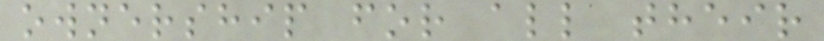ownership for all their
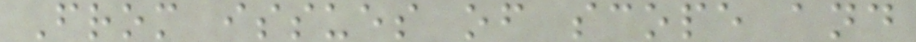From issues of scope and
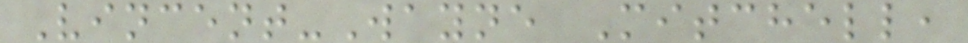Vincent-Wayne Mitchell,
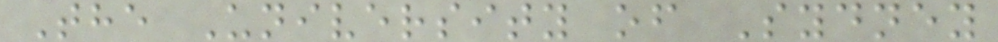The University of Sydney
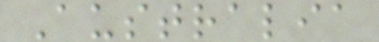Australia
